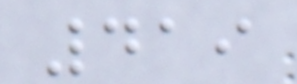419
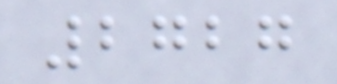2727
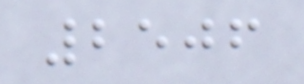2506
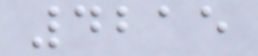4215
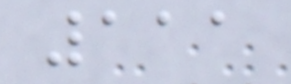111
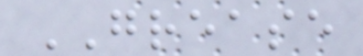GREASE
